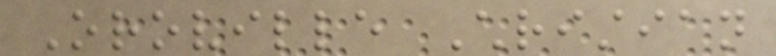Oroville Christian
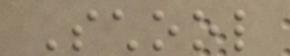School
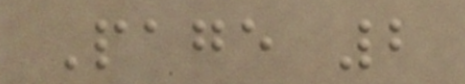Page 2
